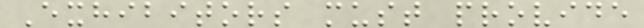Exhibitors must provide
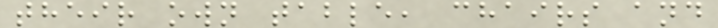their own table, chairs and
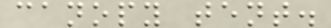canopy tent.
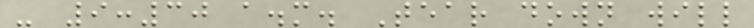- 9:30 a.m. Tear down will
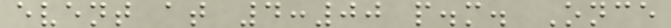event at 4:00 p.m. Once
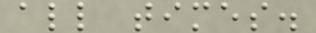all times.
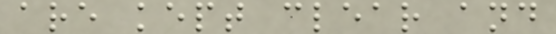are kept clear and
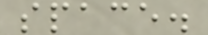space.
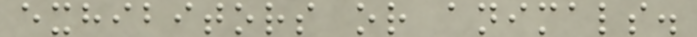exhibitors or animals.
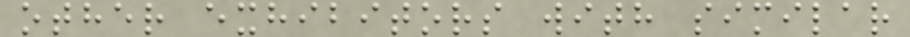other exhibitors with similar
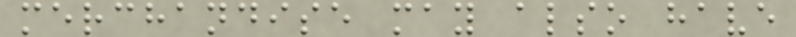merchandise may also have
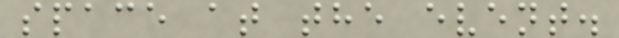space at the event.
